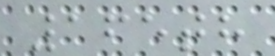165th
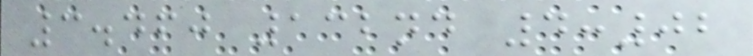3.460 132nd 4:02
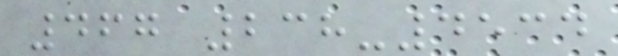467 238-4534
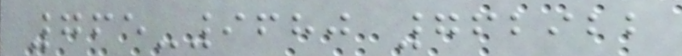765-9680 762922
